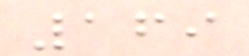169
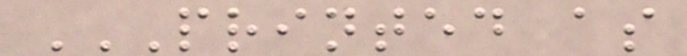PRINTED AS
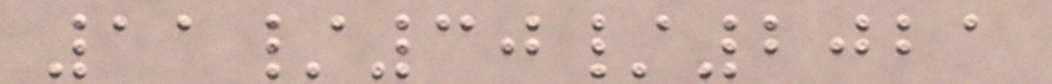11/30/2021
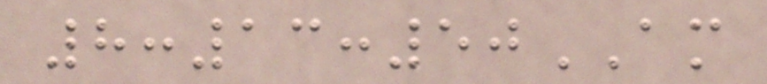8:13:50AM
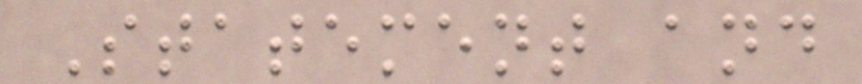Statement and
